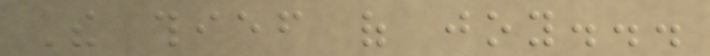The thief of joy...
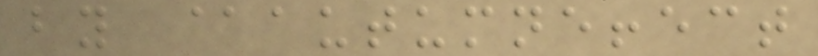by @autumneffect
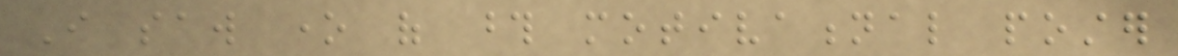I saw one of those motivational poster
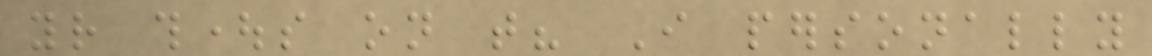your thoughts on that? I personally
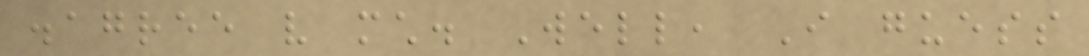disagree very much. Well, I guess
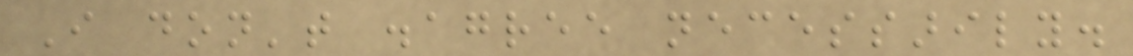I don't disagree necessarily.
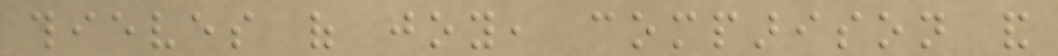thieves of joy, comparison and
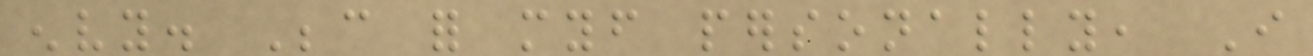envy. Because for myself personally, I
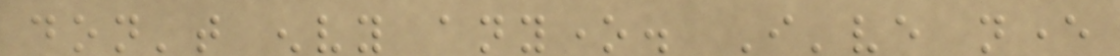don't envy anyone. I've never
